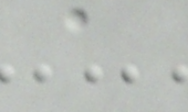a
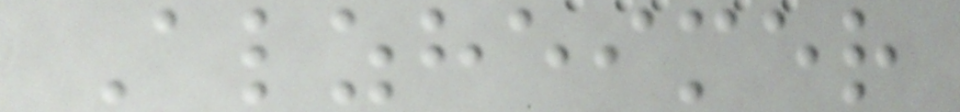Alzheimer
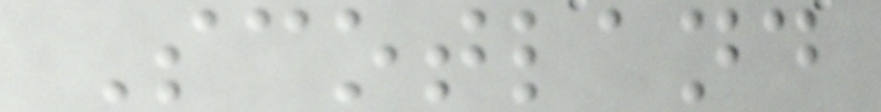Scotland
